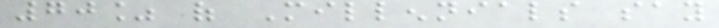70% of Millennials say
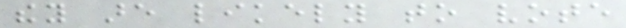they are likely to vote
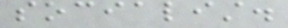socialist.
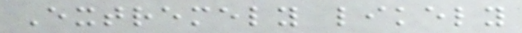Extremely likely
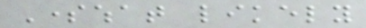Somewhat likely
